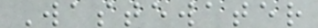Wastewater
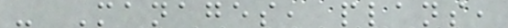- Manages, plans,
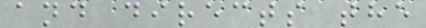and directs the
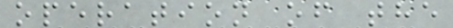operation of the
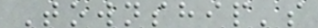Township's
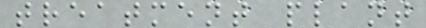treatment plant
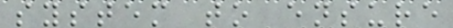system to ensure
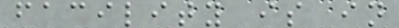facility is in
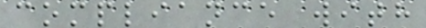compliance with
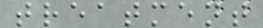treatment
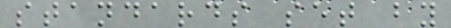standards set by
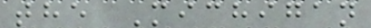the Michigan
